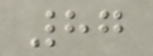87
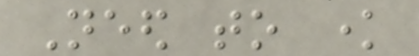Need to know
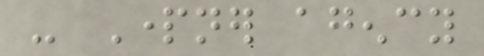- Partner agency
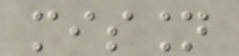mission
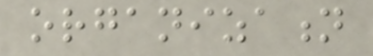organization
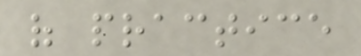of practice
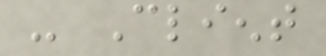- Client
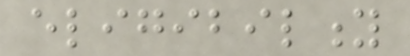eligibility
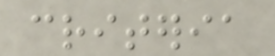criteria
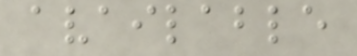available
